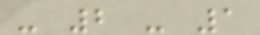- 2 - 1
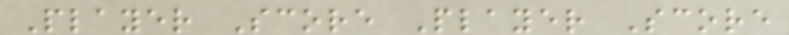Player Score Player Score
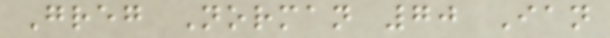Greg Norman 70 Ian
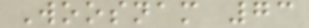Woosnam 73
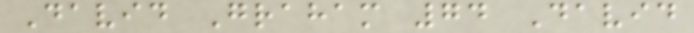David Graham 74 David
